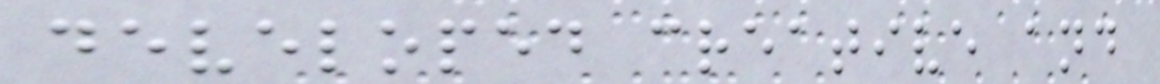developed creative and
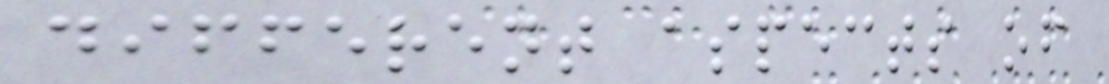different aspects of
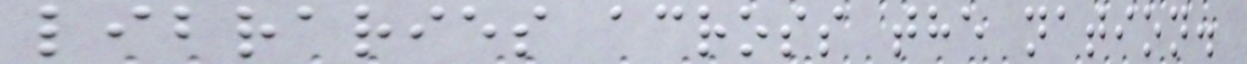libraries across the nation.
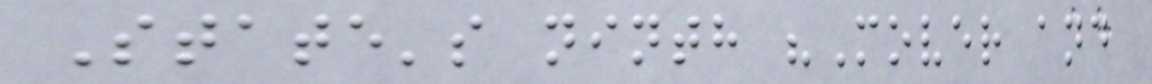State's ninth "Mover and
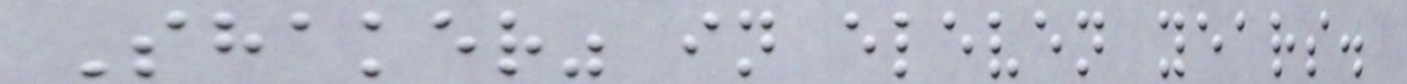Shaker" in eleven years.
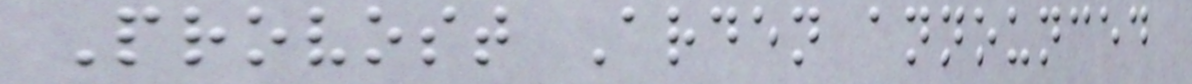Provost Arden announced
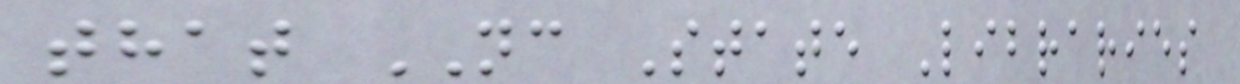that NC State Libraries
